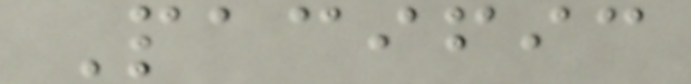Pacific
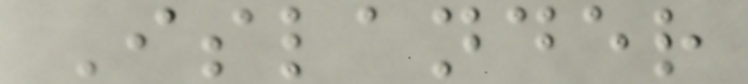Islander
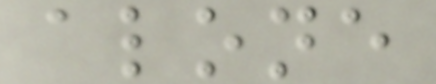alone
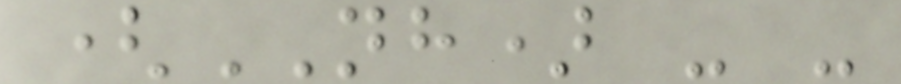(NH) - -
